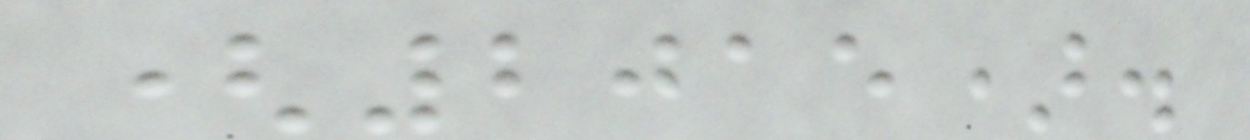(2015).
